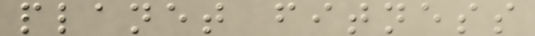planet fitness
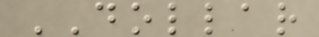DOLLAR
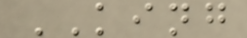KING
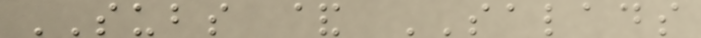SUBS & SALADS
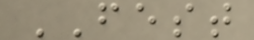FEST
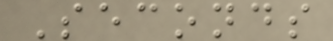Seconds
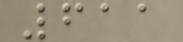611
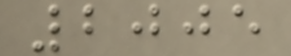2005
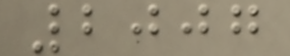2007
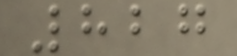827
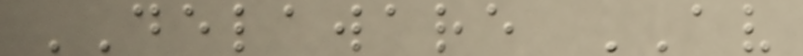DELAWARE AV
